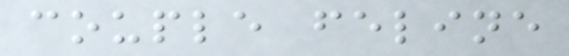couple feline
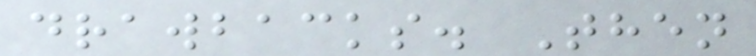drawbacks. Then
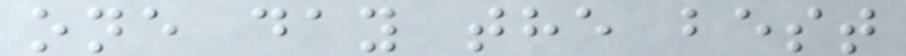one day the best
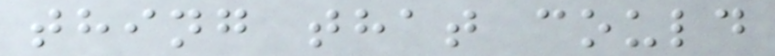thing that could
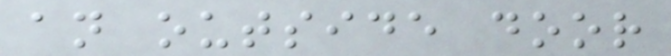an outside door
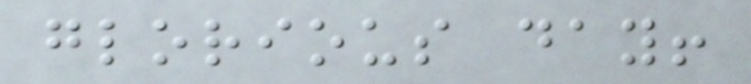glorious day!
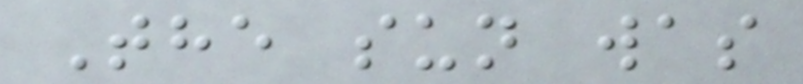The sun was
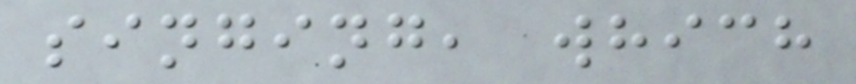singing, which
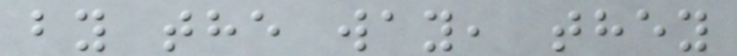by the way, they
